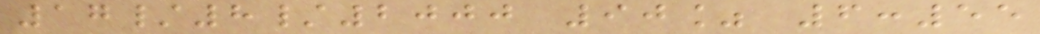17/8/2000 90% 6:55
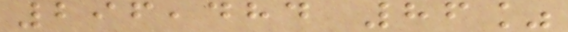296,484 86%
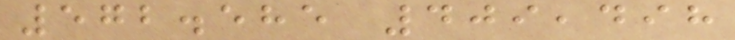572.585 409,498
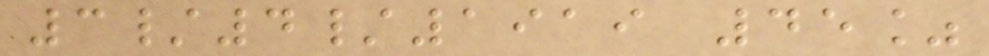3/4/1919 45%
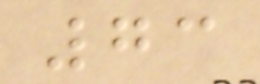73
